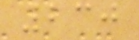230
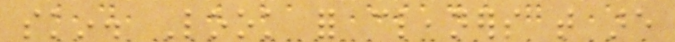skin. Look for cleaners that are
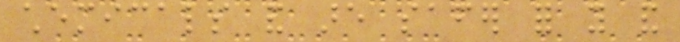chemicals and are safer for you and
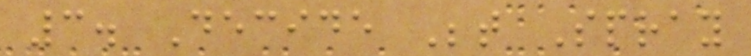3. Decide Between Spray
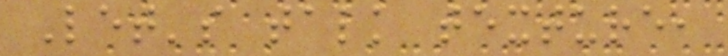Let's talk texture,
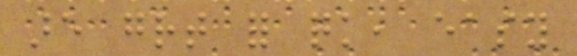are great for quick, easy
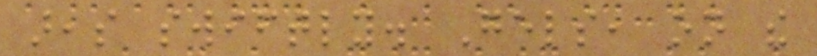areas swiftly. Gels, on the
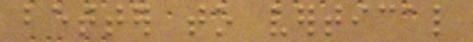better to vertical
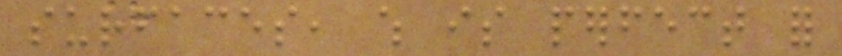surfaces, which is perfect for
